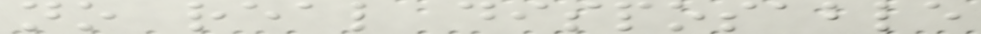no real disposable
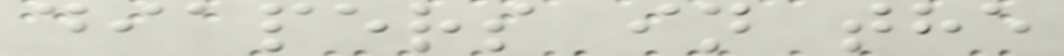diapers in the
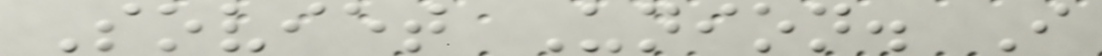Soviet Union. I
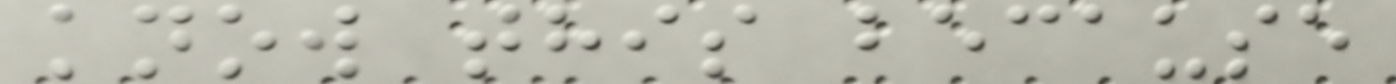know this because
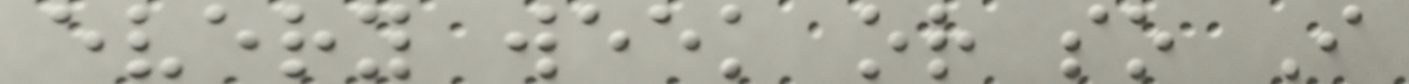every week or so I
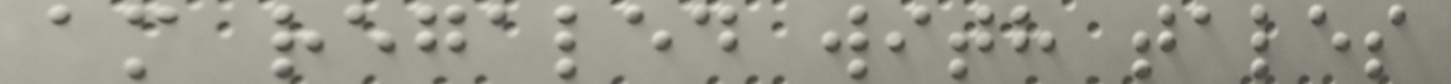am regaled with tales
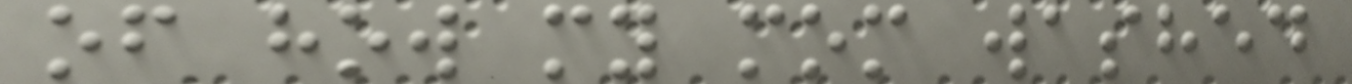of how my mom washed
